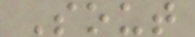Sout
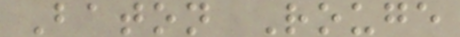Baton Rouge
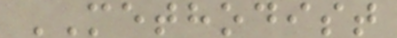METHODIST
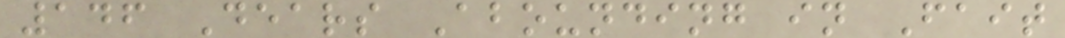146 Dears Abounding in Fait
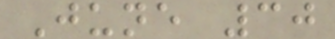June 30
